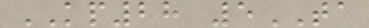KP28 5TA
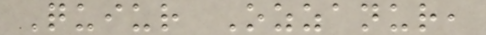Quiur Ozzanur,
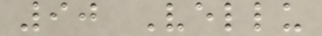90 Vellu
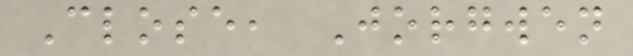Close, Jorgwen
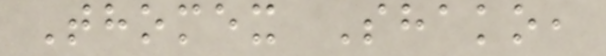Thomex Shako,
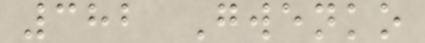382 Gwenko
